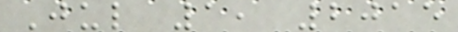Jul 1, 2015
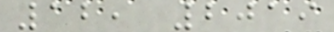12, 2019
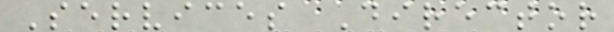Services Director
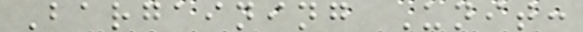Bargaining Unit:
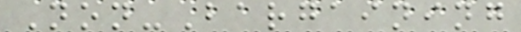Non-Bargaining
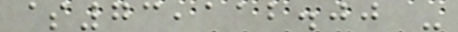$73,112.00 -
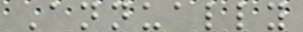Annually
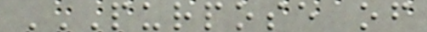PURPOSE OF
